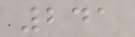241
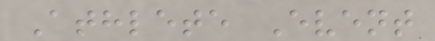Athlete Event
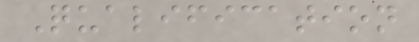Qualification
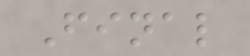Final
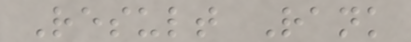Result Rank
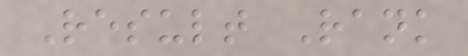Result Rank
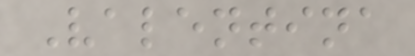Valentina
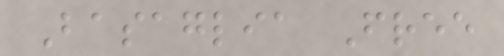Basaglia Free
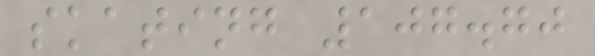skating 107.70
